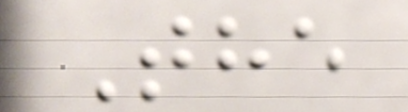The
